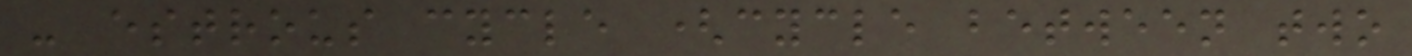- estrous cycle (cycle between two
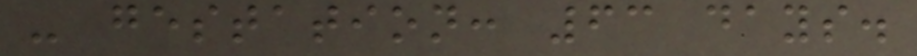- gestation: 63 days.
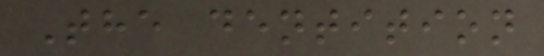The dentition
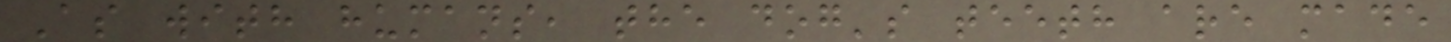As with humans, the dog's teeth are made
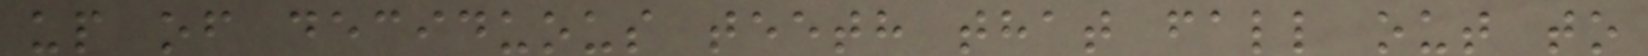up of deciduous teeth that fall out to
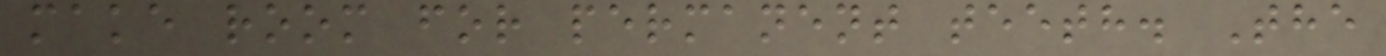make room for permanent teeth. The
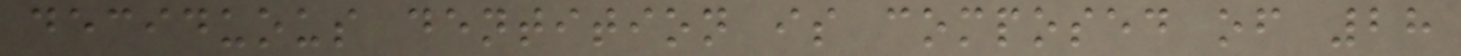deciduous dentition is composed of 28
